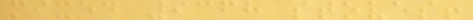mixed 9368 stoves!
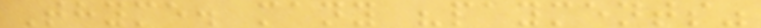Thyme. many "payments"
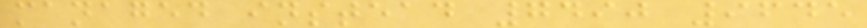managed instead 7490 9645
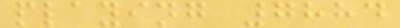playing 7884
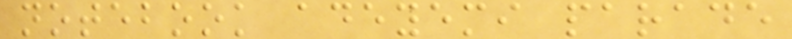notebook adeyemi parade
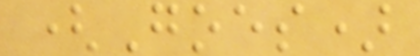(Goes)
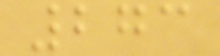273
